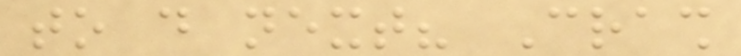to do next? Crash
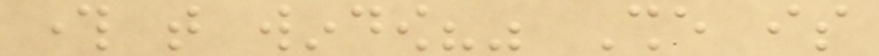through that window?" She is
